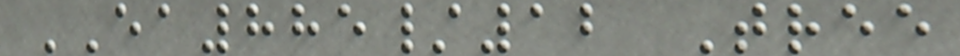EA885/12 Tree
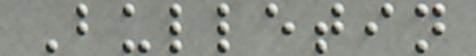Bulletin
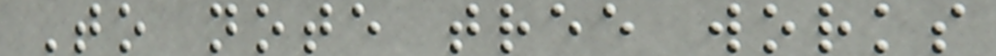To note tree works
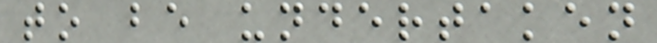to be undertaken
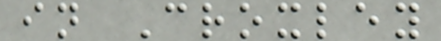in Croxley
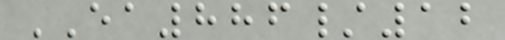EA886/12
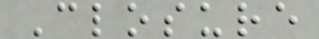Closure
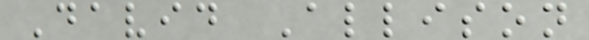David Allison
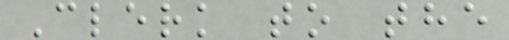Clerk to the
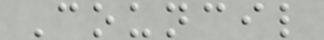Council
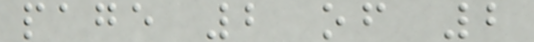page 2 of 2
